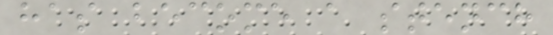has become a stench
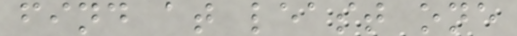find at least one
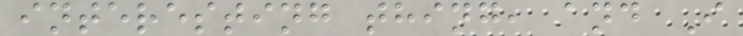interesting thing, and I
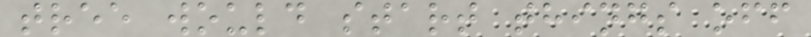tree would start things off
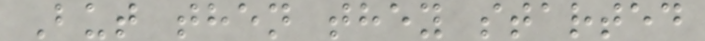But then they started
